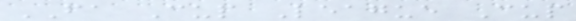FA Cup League Cup
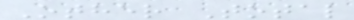Other Total
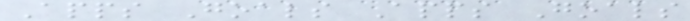Apps Goals Apps Goals
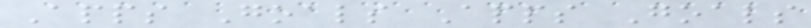Apps Goals Apps Goals
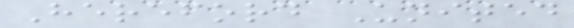Hereford United
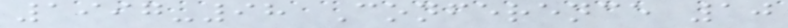1997-98 Conference 10
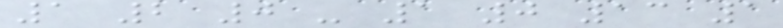1 2 0 - 1 0 13 1
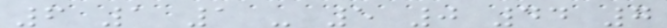6 1 1 - 5 0 44 7
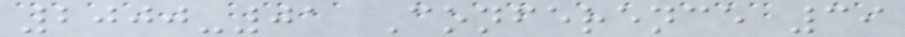2000-01 Conference 39
